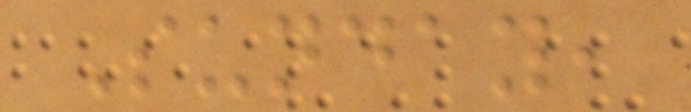Sunday,
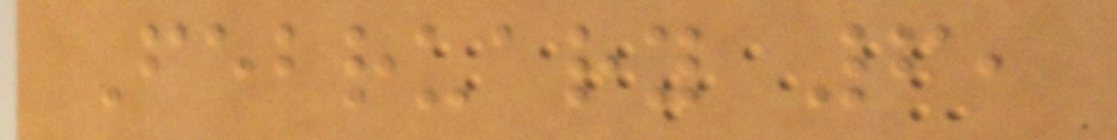February 6,
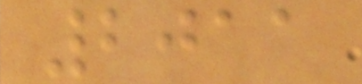2011
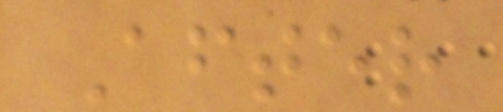After
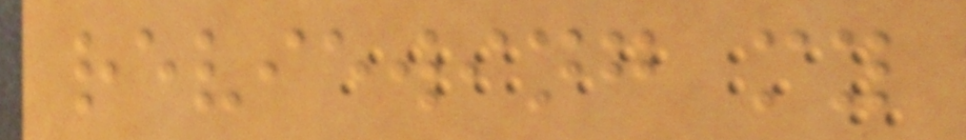reviewing my
